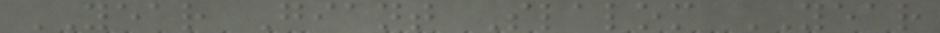YEAR Giant Slalom YEAR
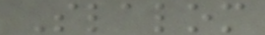Slalom
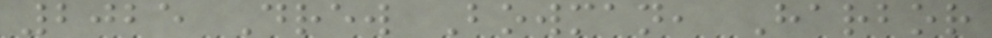2025 Drew Bowman, Harbor
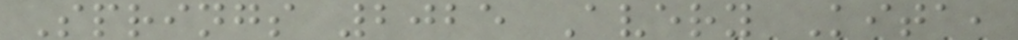Springs 2025 Avery Kita,
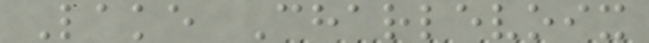Lake Charlevoix
